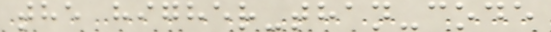the higher-than-code
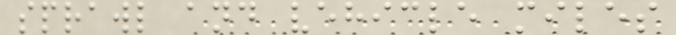sprawl and vehicle miles
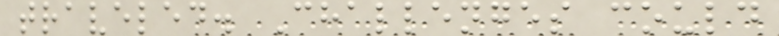traveled. Challenges could
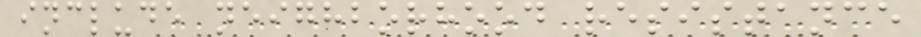include neighborhood resistance
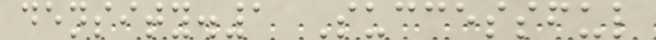density.1 Successful
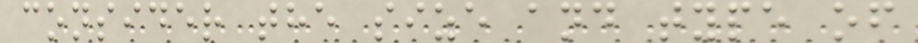consider the size and type of
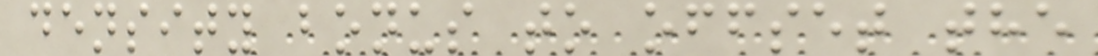density bonus to offset the
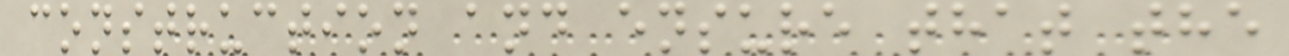construction and ensure that the
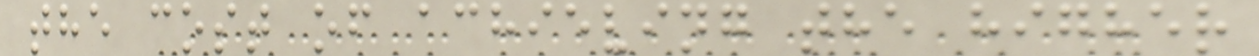the cost of achieving the higher
